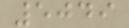5049
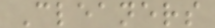Cleaners
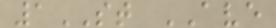1ST AVE
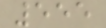555
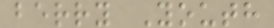berry Youth
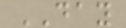DAY
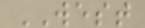WEST
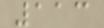113
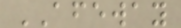AFEWAY
